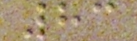83
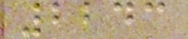2243
